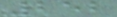252
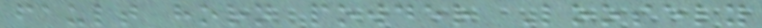fault horn powder Loosely
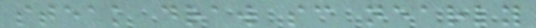steak draw sc nearly
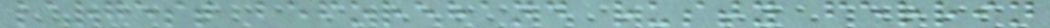largest beforehand rusty ferrin
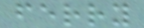ferry
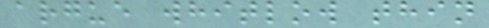argue whitlow thin
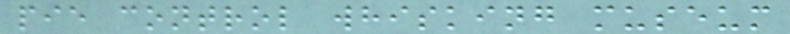pie control whisking museum
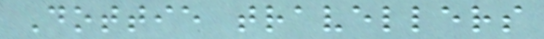Dottie travellers
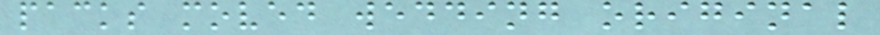packs moved wedding original
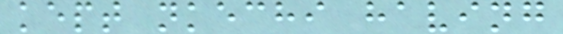kept nkechi having
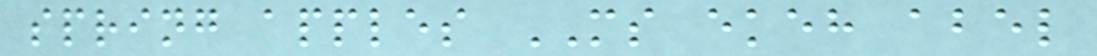spring apples MS ekeh abel
